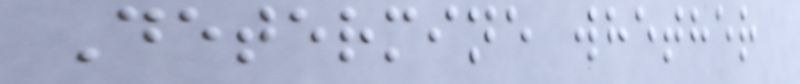Determine whether
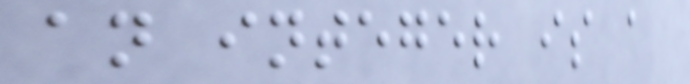an integer is a
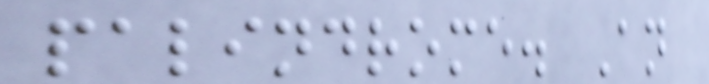palindrome. An
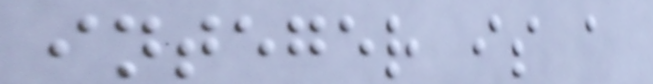integer is a
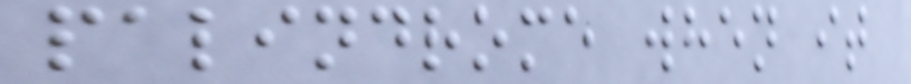palindrome when it
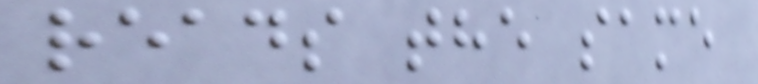reads the same
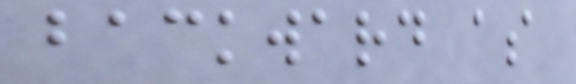backward as
